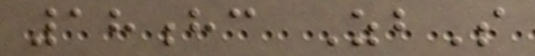18hc ZbS
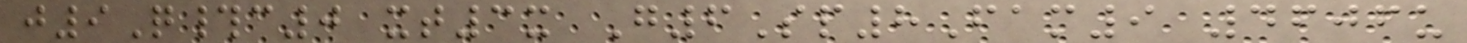j9Q#c0 xt3x G6Sp8Fam9 4606u
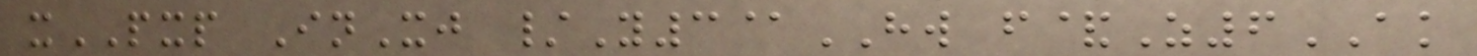xPXP InXj /Y3@HW f&Z6AK
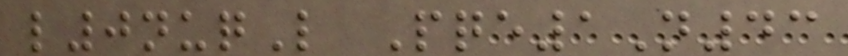l0nuqL Pqe1N43
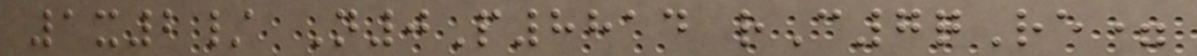1x2/ N0P8814 rC7qRe=
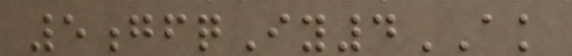5gfqIy4AK
